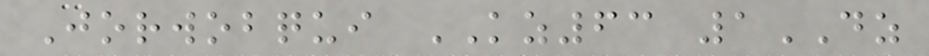Jorwobqui KZ63 1DZ
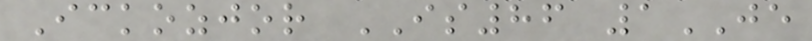Ickozjor IS86 1JE
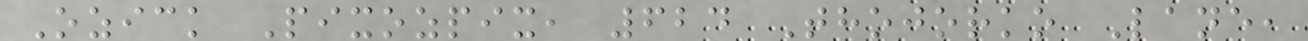Ozick Pixozpix, 624 Thojorko Lane,
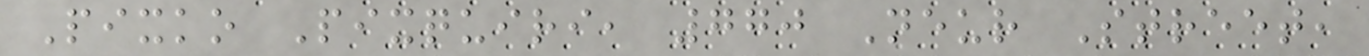Pixko Pixquiri, 770 Neur Street,
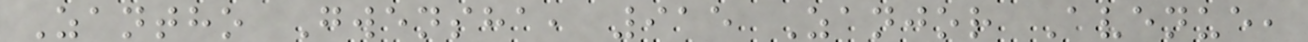Zantho Gwensha, 915 Zanjor Avenue,
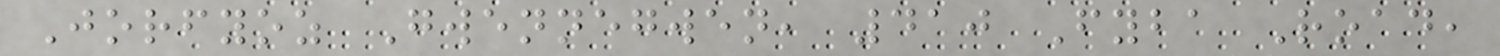Jorfyoz Gwennegwen, 410 Fyba Road,
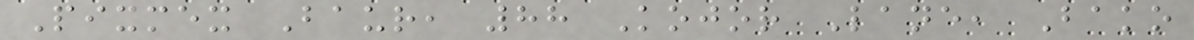Pixmex Baur, 88 Kojor Lane, Bako
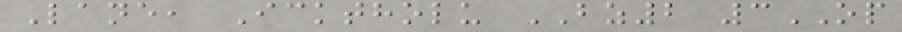Lane, Icktholu BZ2 3OP
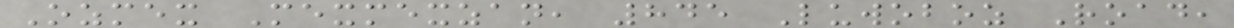Ozmex Mexmexzan, 845 Luwoboz Road,
